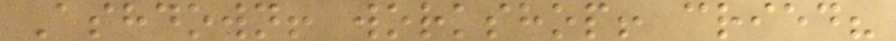Ashdown! workshop! cried?
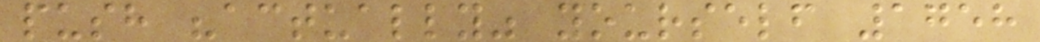push "actually" yourself 1758
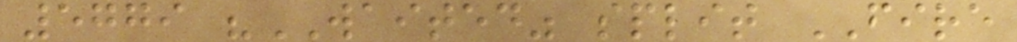5779 "WAITED" split FIRE
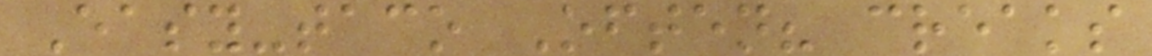Easy-taco Often? creaks
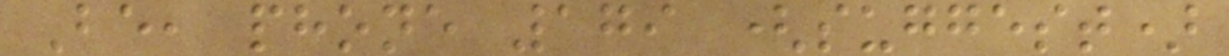Be, phone 179 (suggest)
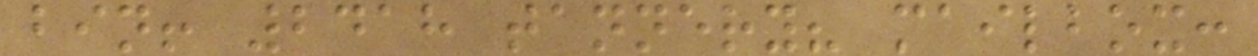bin! 2418 tannery? mailbox:
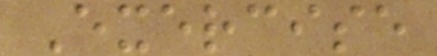Exercise
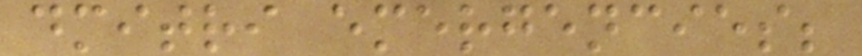dmitri emergencies;
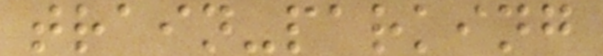train-parking
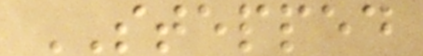STEPPED
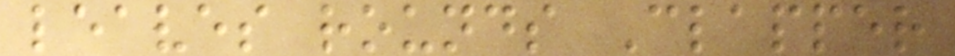leaves rounds Clapper
